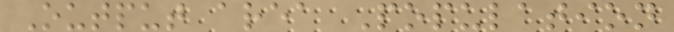Output area Population
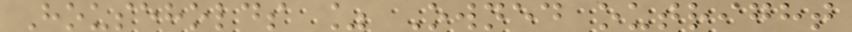Households % Owned outright
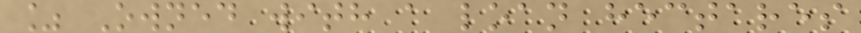% Owned with a loan hectares
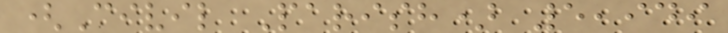(Civil Parish) 5,949
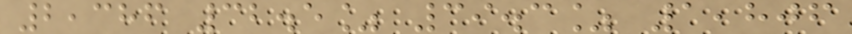2,386 32.5% 39.3% 1,806
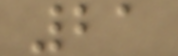21
